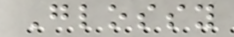Glossy
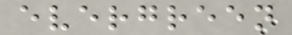evergreen
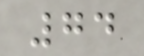74
